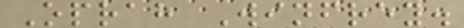Oprah Winfrey.
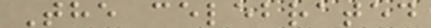The celebrated
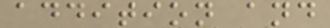addition and
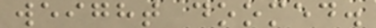weight doomed.
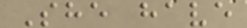She have
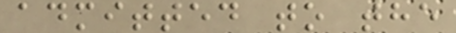admitted to the
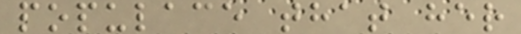populace that her
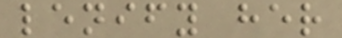lenify her
